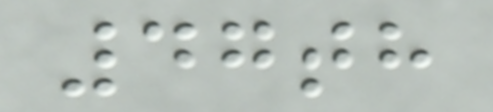47th
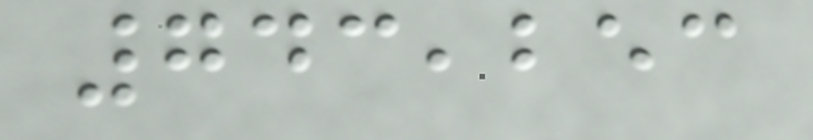743,253
